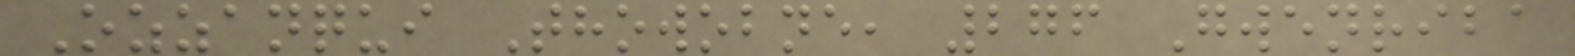Ozzanqui Thowobne, 276 Gwenriba
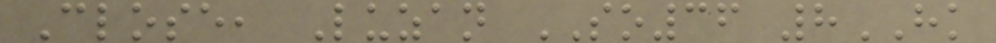Close, Luzan SO36 8HK
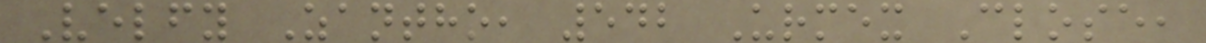Velfy Zantho, 542 Urmex Close,
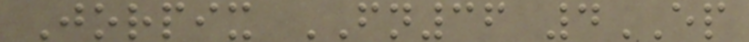Jorpix FN36 4EP
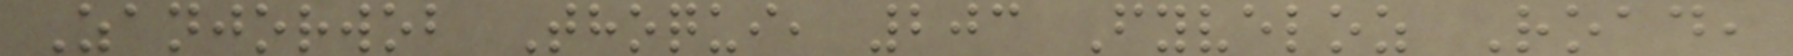Zanjorwob Thoqui, 203 Fyveloz Road,
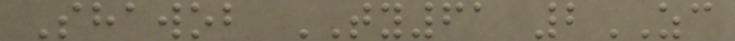Shawob TY61 2ZC
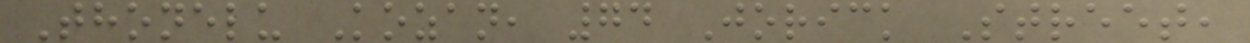Thonelu Kozan, 74 Jorick Street,
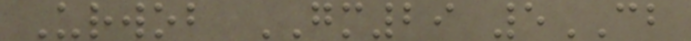Urwob GM29 5CB
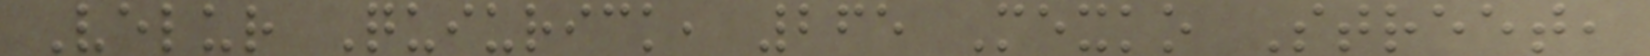Velur Quiurick, 265 Mexko Street,
